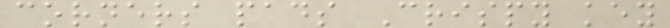corners pads Crispy key
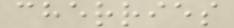cherries
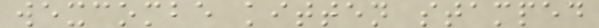wexcombe kitten stamped
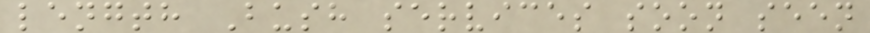length Bush services soon seen
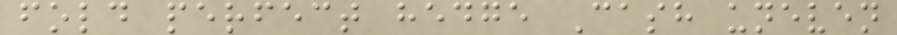fold perfect hedge Cash uneven
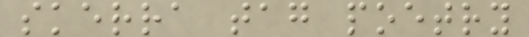skerra tag poetry
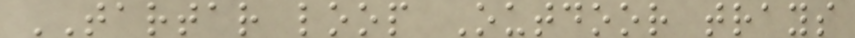TARTAR loop Outdoor trays
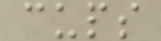cups
